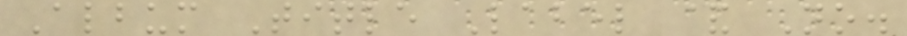Album Title Label & No.
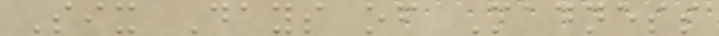Six Days of Madness
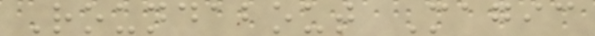Roundabout Magic
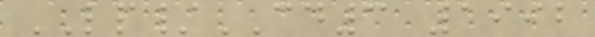LP/CD3 1992
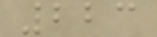223
